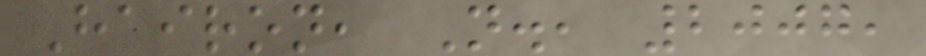Hairon, N., 2007,
